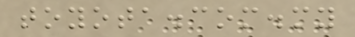toyota.com.my
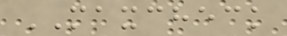MAXCHECK
